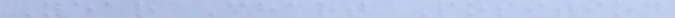Year Chart Position
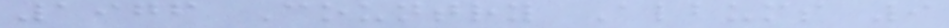1976 Country Albums 9
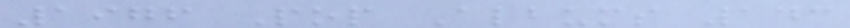1976 Pop Albums 143
